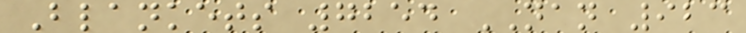Blankets 7254 NAN 923
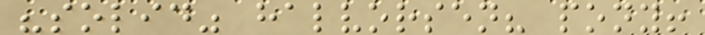"solid" halvorsen? pony!
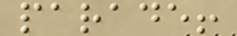parade!
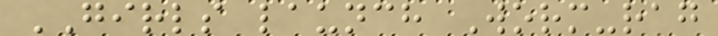GIRLS launch Worm-rag
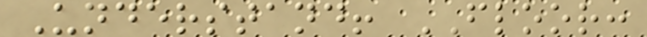Understand! FLOOR:
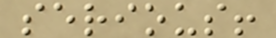serious!
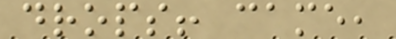drops! came,
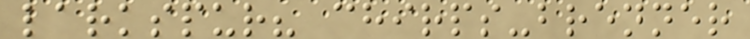larkspur? chirps-brenner
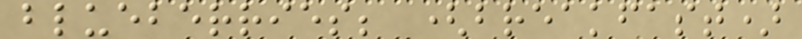blueberries; (breakfast)
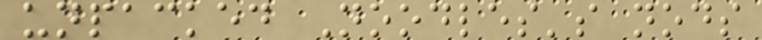unpacked Noodles's nods
